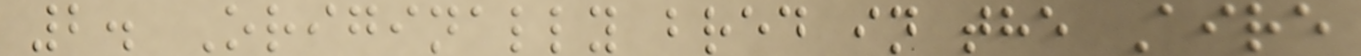2. Originally bred in the Aire
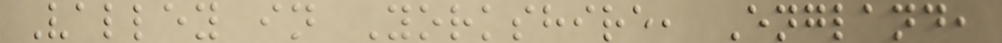Valley in Yorkshire, England,
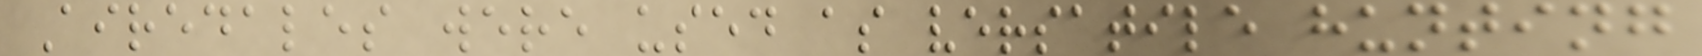Airedales were used as versatile hunting
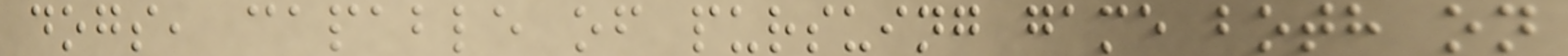dogs, capable of pursuing game both on
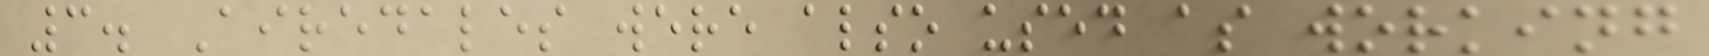3. Airedales were also used as working
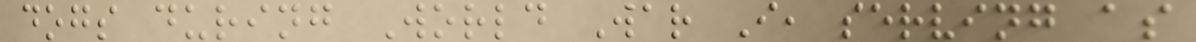dogs during World War I, serving as
